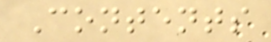Contents
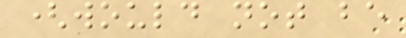(would not be
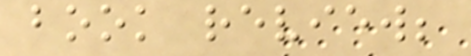book review;
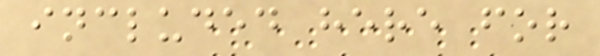included here for
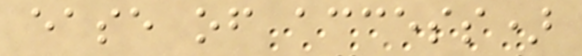ease of access)
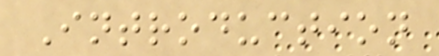Introduction
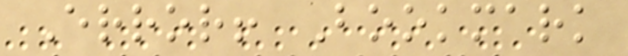Error! Bookmark
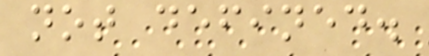not defined.
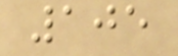105
